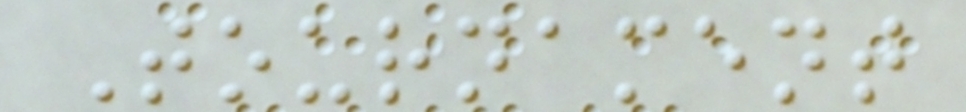Tournament
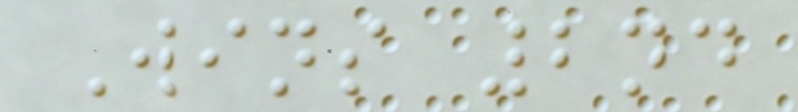Wins 2nd
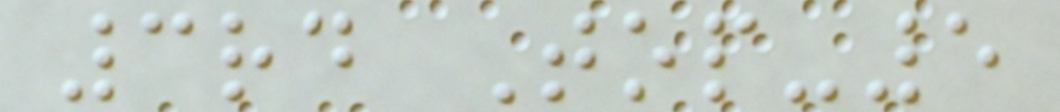3rd Top-5
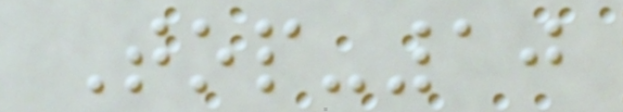Top-10
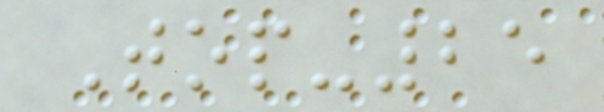Top-25
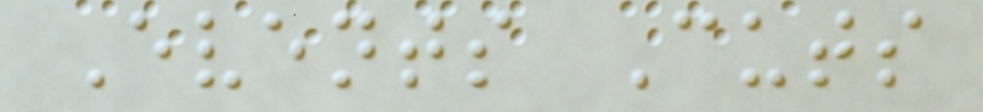Events Cuts
